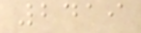2419
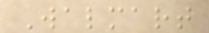Walmart
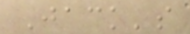Jack's
